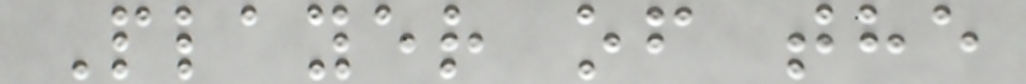Player of the
